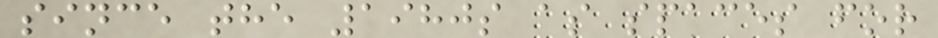since the 1980s as spaces for
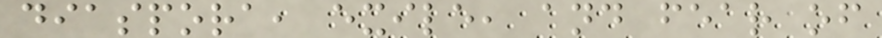diaspora, exile, and fear of
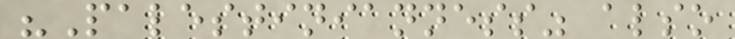"Palestinianness" also
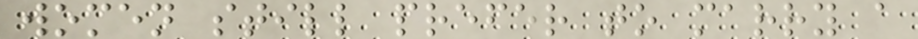women still prefer to marry a
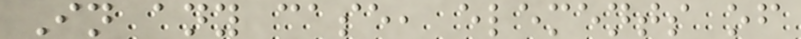In any case, elements of
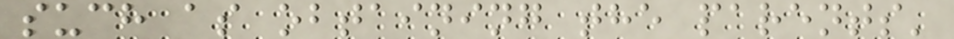such as obtaining the parents'
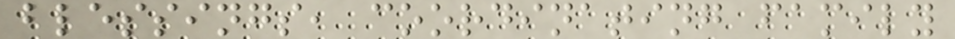blessings, coordinating family
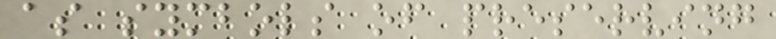as symbols of preserving
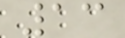13
